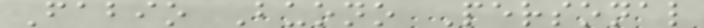Fabio Buono Personal
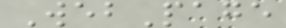WebPage
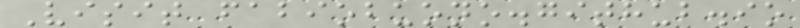Visit fabiobuono.github.io
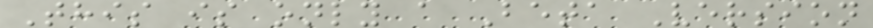This is only a Beta Version
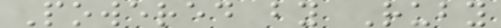Powered by Ruby
